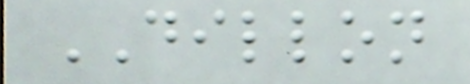DILLON
